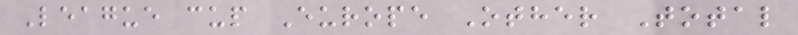League cup Europe Other Total
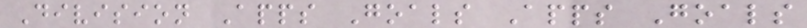Division Apps Goals Apps Goals
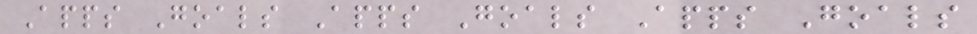Apps Goals Apps Goals Apps Goals
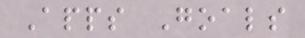Apps Goals
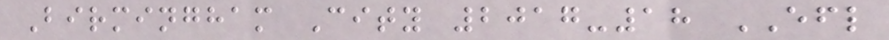Birmingham City 2017-18 EFL
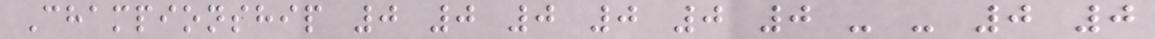Championship 0 0 0 0 0 0 - - 0 0
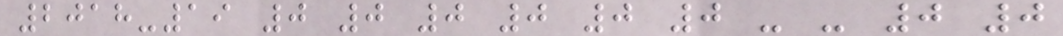2018-19 0 0 0 0 0 0 - - 0 0
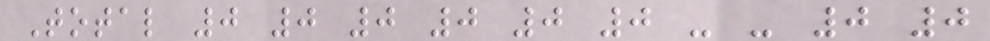Total 0 0 0 0 0 0 - - 0 0
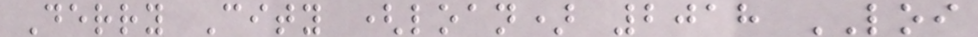Derry City (loan) 2018 LOI
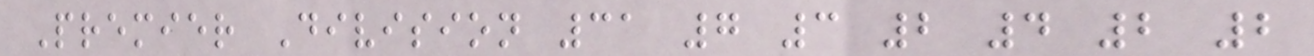Premier Division 31 7 3 2 4 2 2
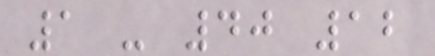1 - 40 12
